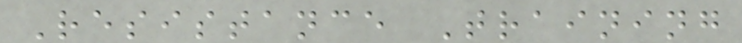Resistance Training
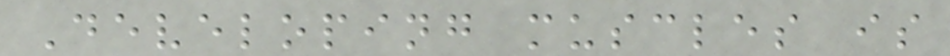Developing muscles is
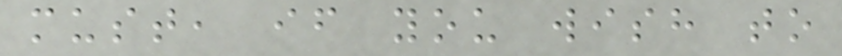must, if you wish to
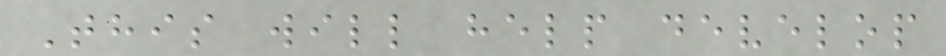This will help develop
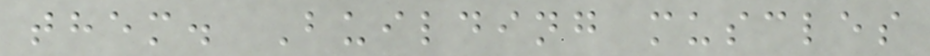them. Building muscles
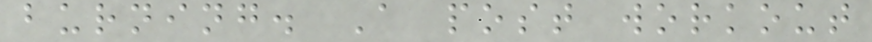burning. A post workout
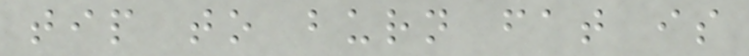tip to burn fat is
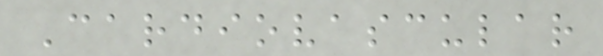Cardiovascular
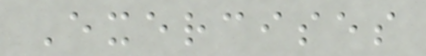Exercises
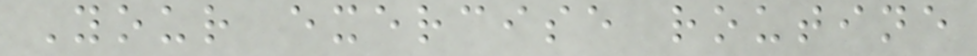Your exercise routine
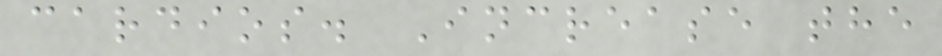cardios. Increase the
